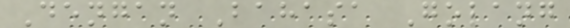Dengan Bahasa Golang
